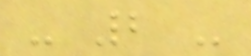- 2 -
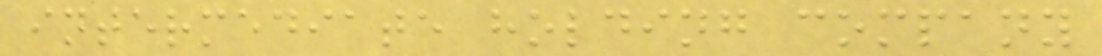intermediate holding company
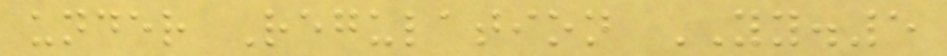under Regulation YY.5
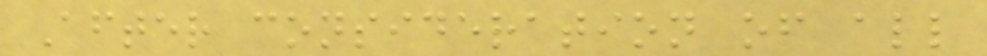After consideration of all
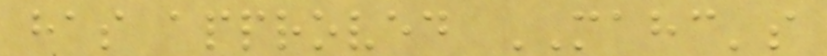has approved MAHC's
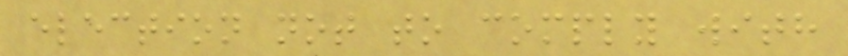election not to comply with
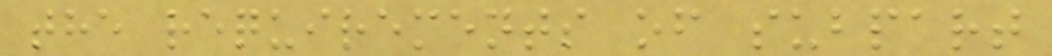the requirements of subpart
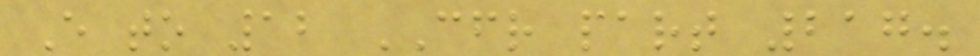E to 12 CFR part 217.
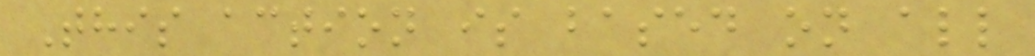This action is based on all
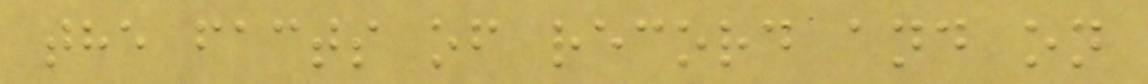the facts of record and on
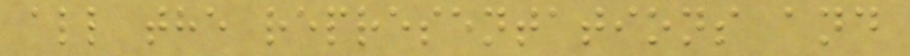all the representations and
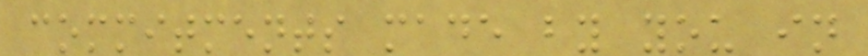commitments made by you in
